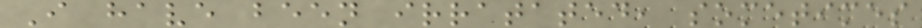I have been irratated, sometimes
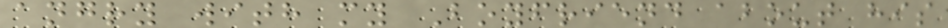angry with my Boyfriend about his
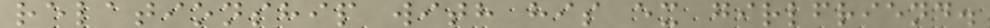relationship with his ex girlfriend.
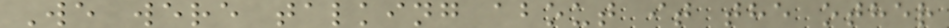We were talking about it the other
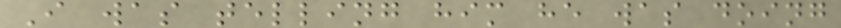I was telling him he was doing
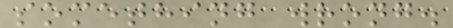something wrong.
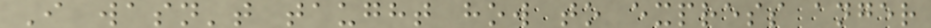I wasn't taught how to express anger
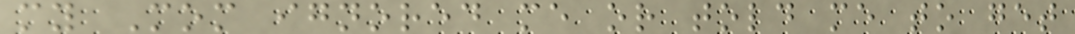my Mom ignored me or told me to get
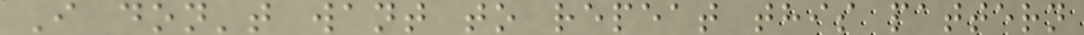I don't want to repeat this pattern
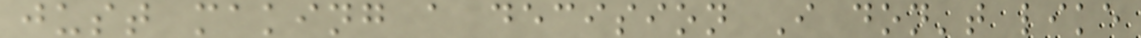just making a decision I don't like
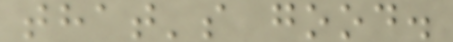that's good.
